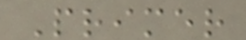Primer
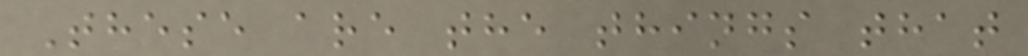These are the things that
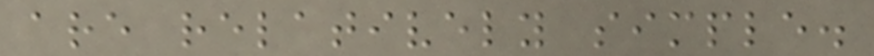are relatively simple.
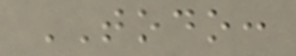TODO:
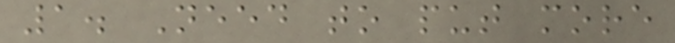1. Need to put more
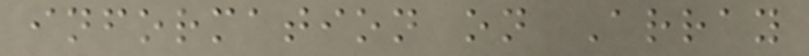information on Array
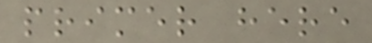primer here
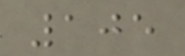105
